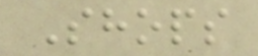Shops
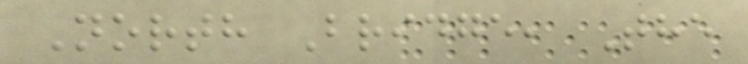North Bridge, The
